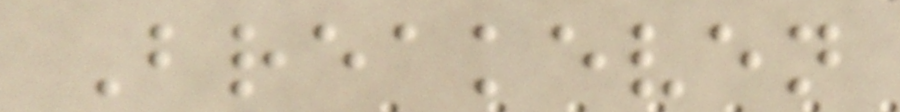Breakeven
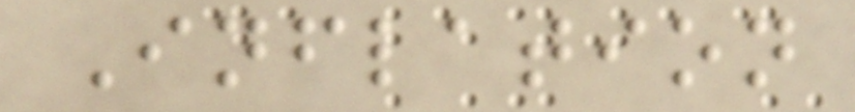Inflation
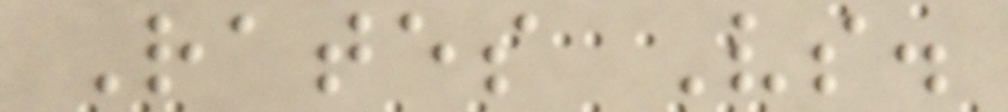Rates Vs.
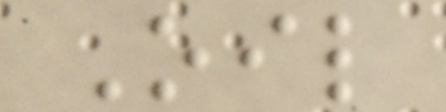Oil
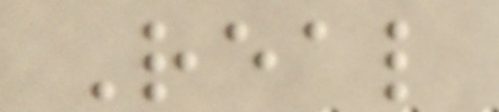Real
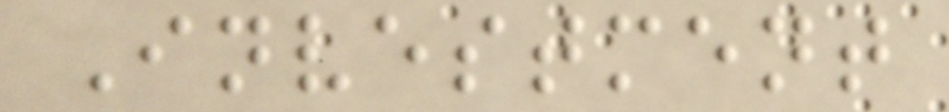Investment
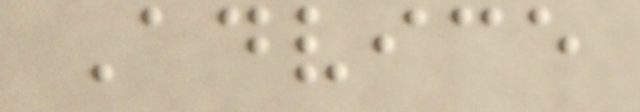Advice
